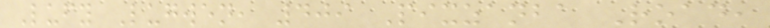Lufy Lugwen, 409 Pixzanba Road,
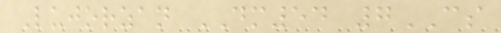Lujorzan DM54 7CS
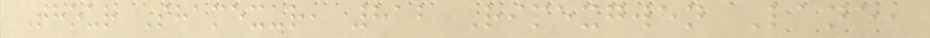Thour Shamexur, 812 Rimexgwen Lane,
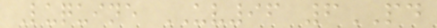Luquine UV96 6PD
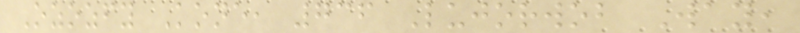Ozozfy Kone, 736 Lujorwob Way,
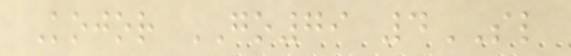Kojor GO79 4SL
